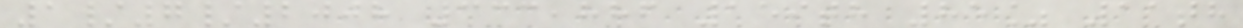1/7/2008 333,886 159th 85% 11th
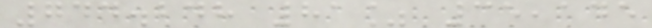744.248 81% 35,145
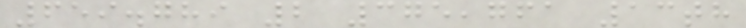659.789 2 375,761 13th
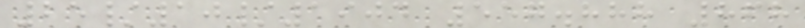25/10/1904 557.888 868
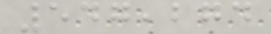547,274
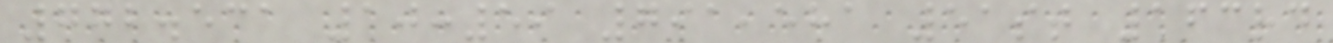772.531 10:59 791,581 51st 163rd
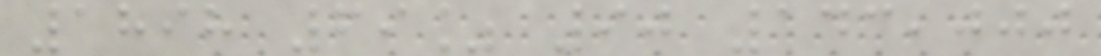1898 69% 90 143,000
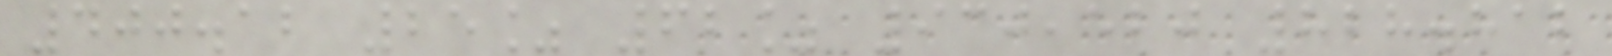400.12 25% 62% 930,520 828.812
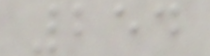254
